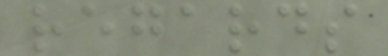regards
